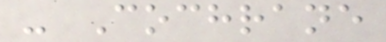- Cochrane
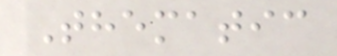Thematic
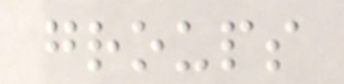groups
